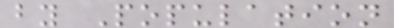by Population
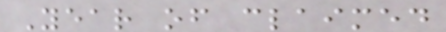Year of claimed
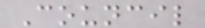Council
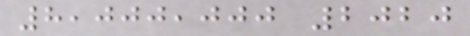8,000,000 2020
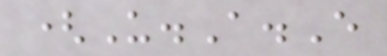(U.A.E
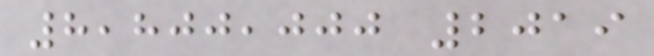8,800,000 2019
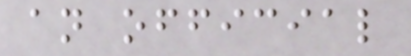an official
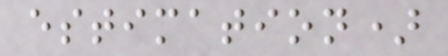estimation)
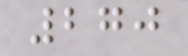270
